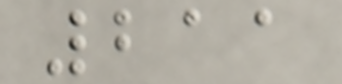211
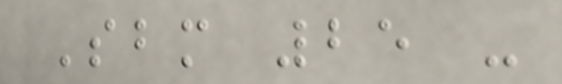Sbm 25 -
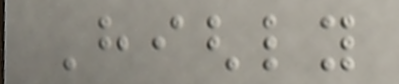Highly
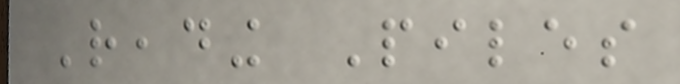Reading Piles
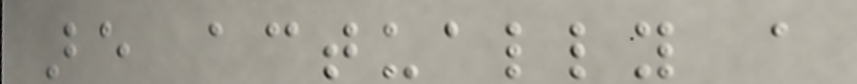are actually a
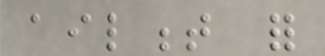ailment for
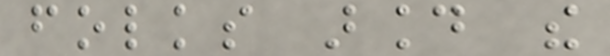folks around the
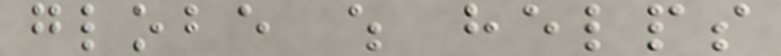globe which helps
